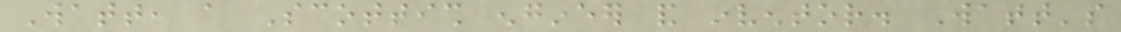Watt, a Scottish engineer and inventor. Watt's
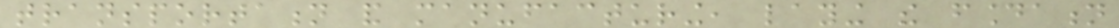transportation and manufacturing, laying the foundation
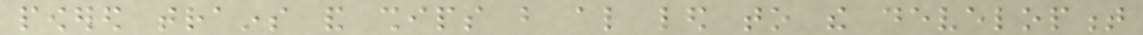powered trains and ships but also led to the development
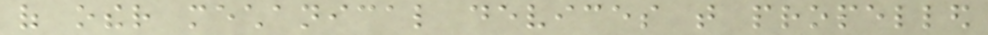of other mechanical devices that propelled
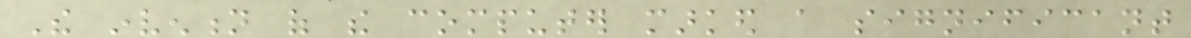The invention of the computer marked a significant
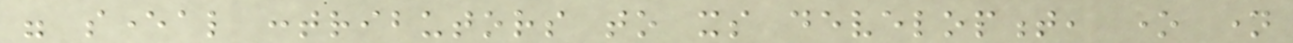were several contributors to its development, one name
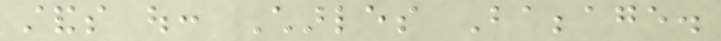stands out: Charles Babbage.
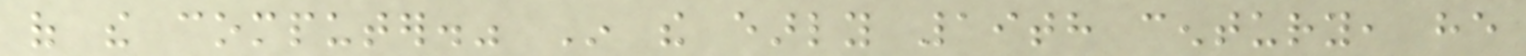of the computer." In the early 19th century, he
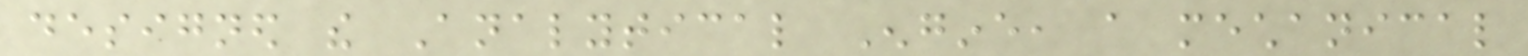designed the Analytical Engine, a mechanical
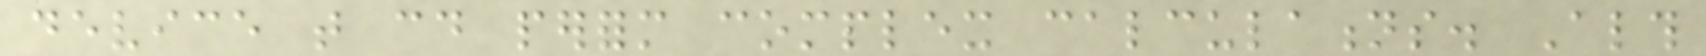device that could perform complex calculations. Although
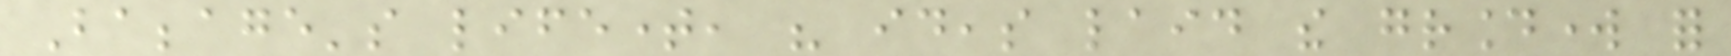Babbage's lifetime, his ideas laid the groundwork for
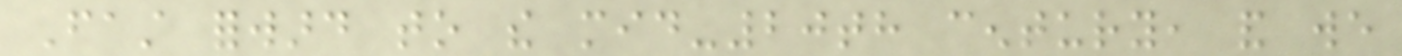Fast forward to the mid-20th century, and we
